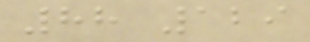88 129
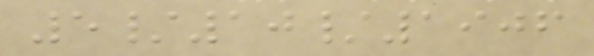5/10/1906
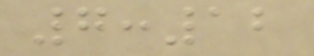7:12
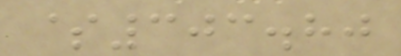$303.80
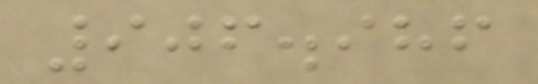906.986
